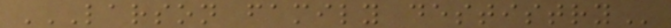LARSON FAMILY DESTISTRY
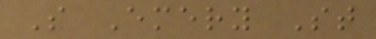S Emery St
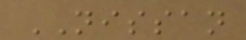NISSAN
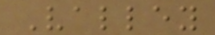Valley
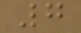7
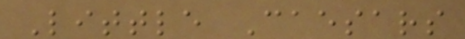Little Caesars
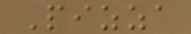Pizza
